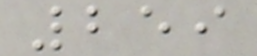259
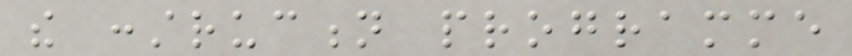the construction programme
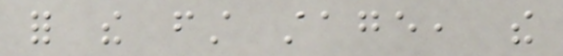for the first stage, the
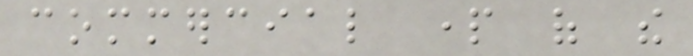commercial part of the
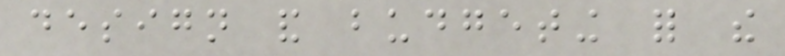design and budgeting for the
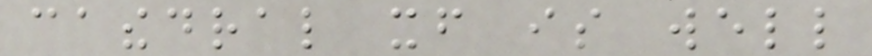cathedral itself is well
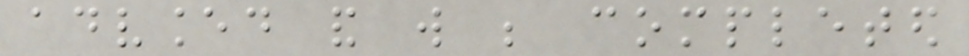advanced and will be completed
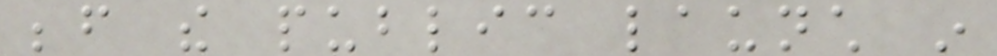before the public launch in
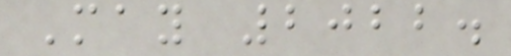May 2022.
